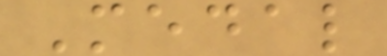Medal
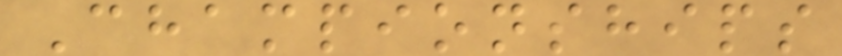Championships
